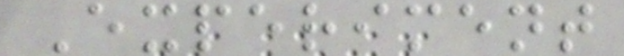Experiment
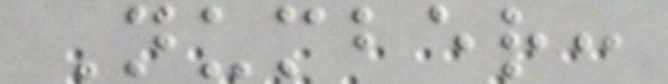Number:
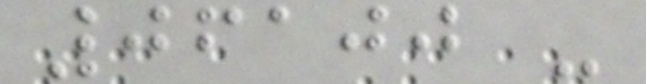06100 -
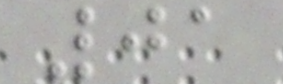01
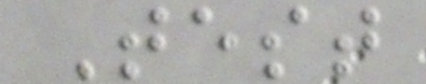Test
